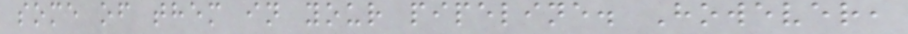some of them in your pipeline. However,
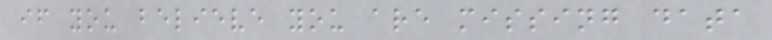if you believe you are missing data
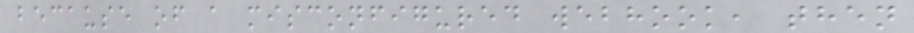because of a misconfigured webhook, then
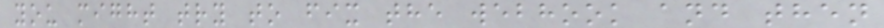you might try to fix the webhook and then
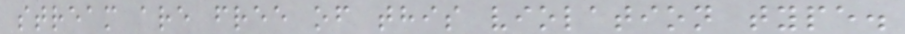stream are free of this violation type.
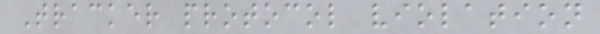Tracker protocol violation
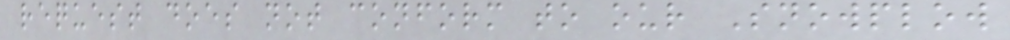request does not conform to our Snowplow
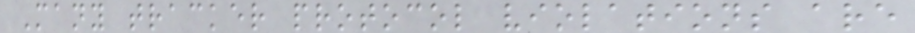Many tracker protocol violations are
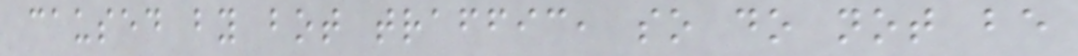caused by bot traffic, so do not be
